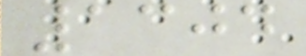1304
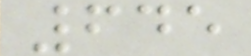645
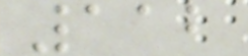112
